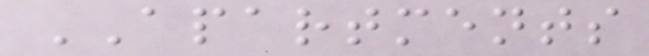APARTMENTS
